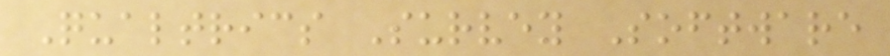Qualtrics Survey Software
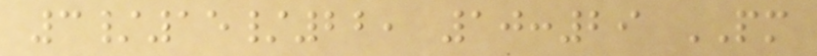3/15/22, 10:29 PM
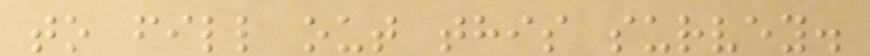to fill out this survey.
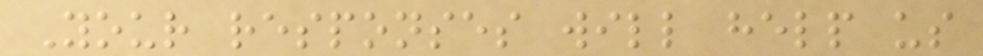Your responses will help us
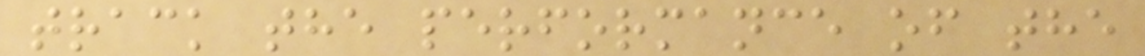track the performance of the
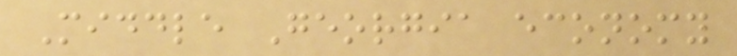Middle Georgia economy
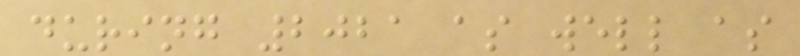during 2021 as well as
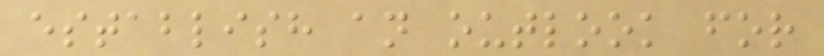establish an outlook for
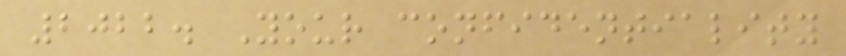2022. Your confidentiality
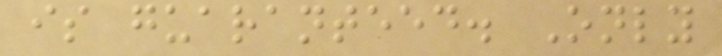is guaranteed. Only
